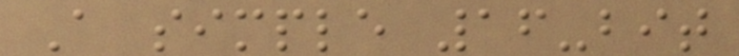A simple 16-bit
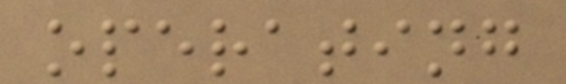operating
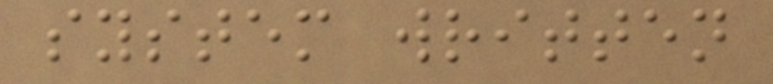system written
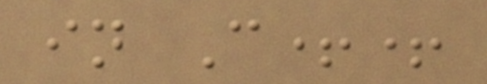in C++
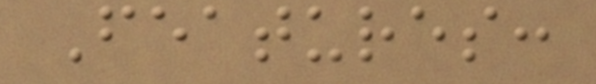Features:
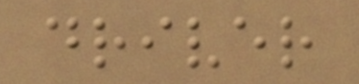driver
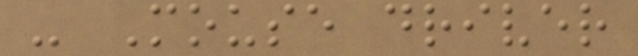- Mouse driver
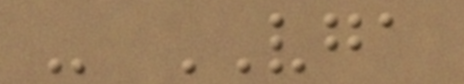- VGA
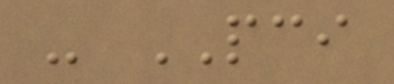- PCI
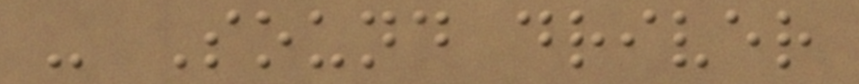- Sound driver
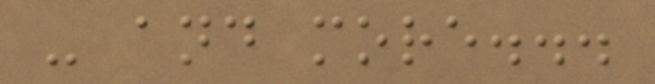- and more...
